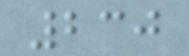230
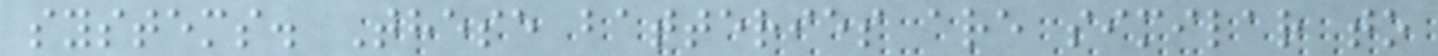systems. These batteries are similar to
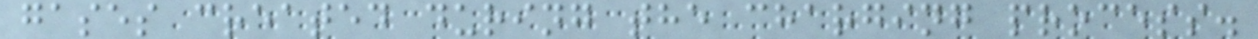gases created during the charging process.
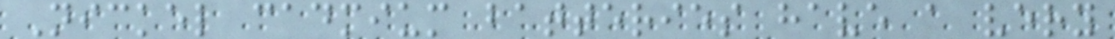Nickel cadmium batteries have a very
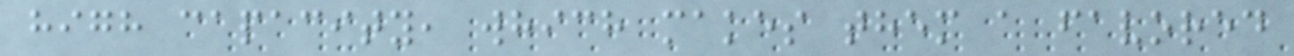high capacity, which makes them a favored
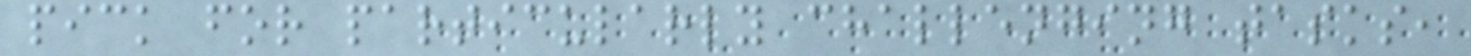pick for particularly challenging tasks,
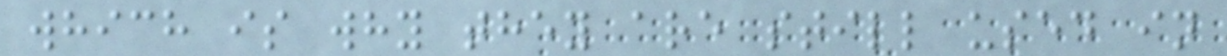which is why they are still used in
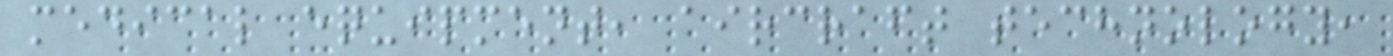medical equipment, aircraft technology,
